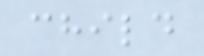child
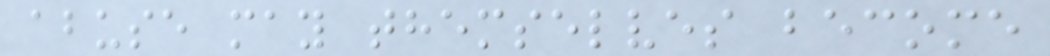abuse may themselves become
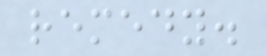remedy.
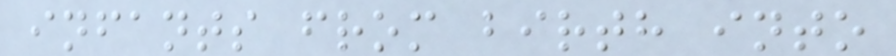infants from birth into
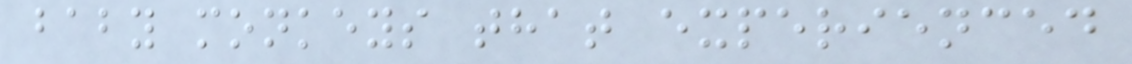baby monkeys that experienced
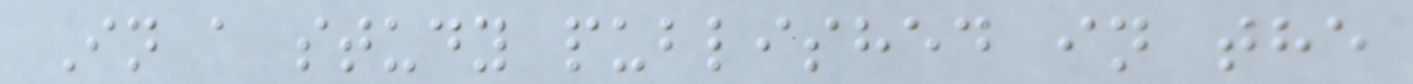In a study published in the
